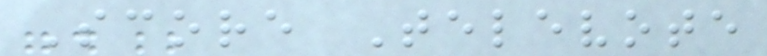Score Televote
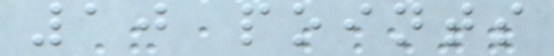10 points
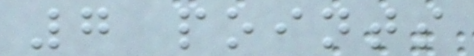7 points
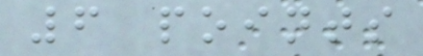6 points
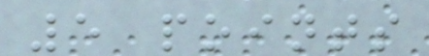5 points
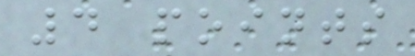4 points
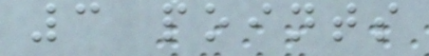3 points
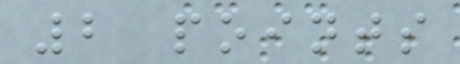2 points
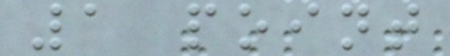1 point
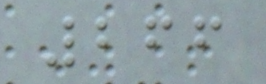266
